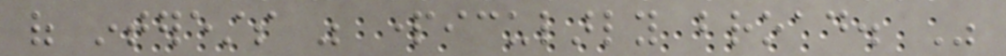of interests was particularly broad. Was
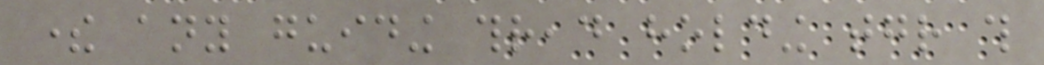there any guiding thread holding together this
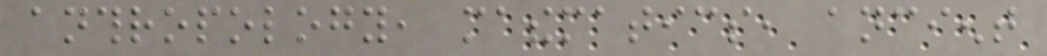anthropology, mathematics, ancient
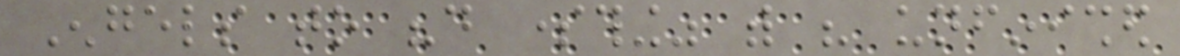Engels to "do something" with his unfinished
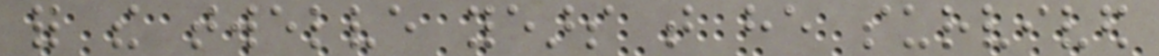for the twelve years that he survived
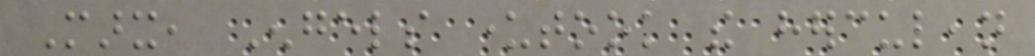Marx, Engels undertook the herculean
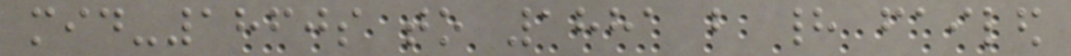mid-1860s to 1881 but had failed
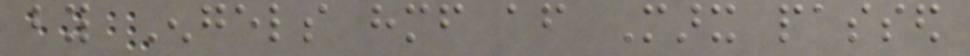by Engels himself after Marx passed
